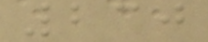230
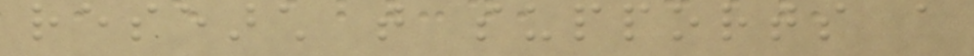research that supports a
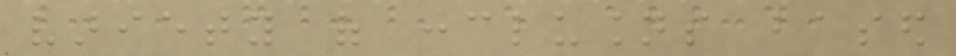variety of conclusions based
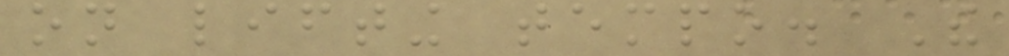on lifting tempo. The
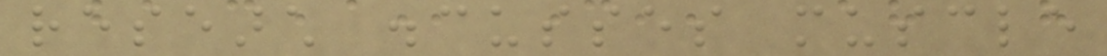research discusses muscle
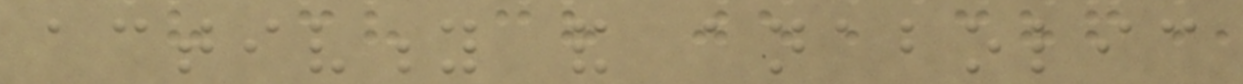activity and anabolic
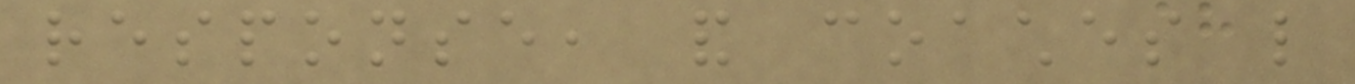response, and coaches like
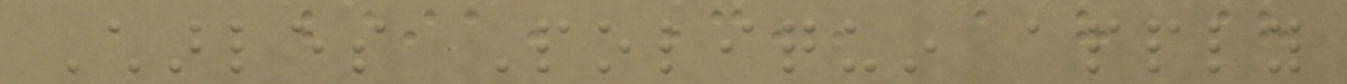Charles Poliquin apply
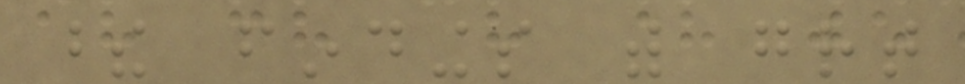these findings with great
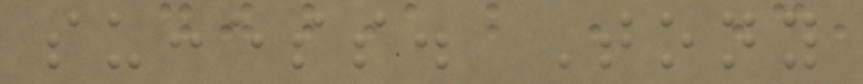success. Tony
